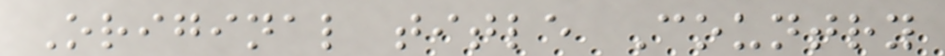Original title Country
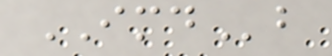IMDb
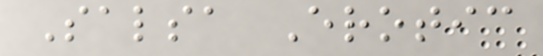Salsa Erotic
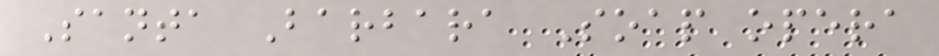Santa Barbara Soap opera
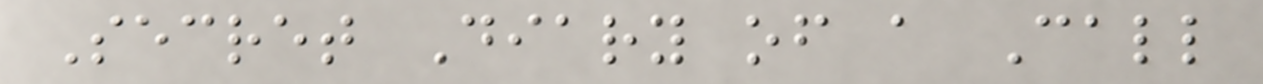Secret Diary of a Call
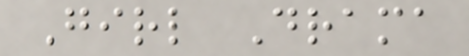Girl Drama
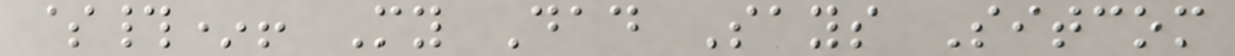$#*! My Dad Says Sitcom
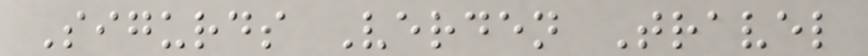Sigurds Verden Travel
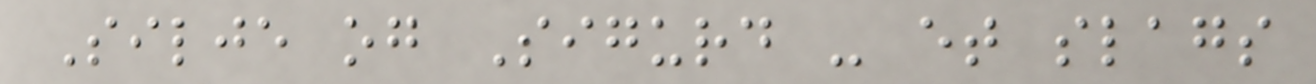Silje og Sigurd - et slags
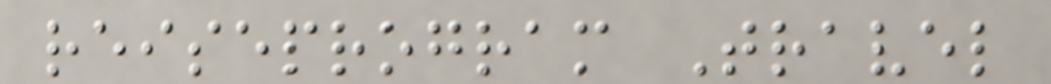reiseprogram Travel
